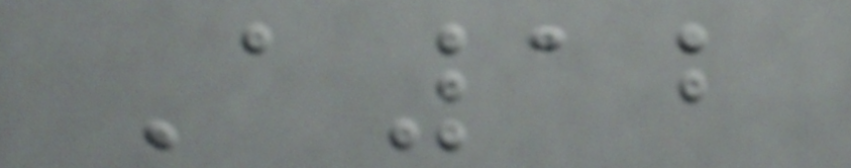A12
